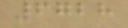6728
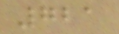721
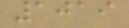1019
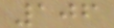106
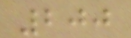200
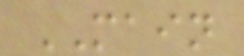MAIN
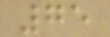75
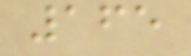165
